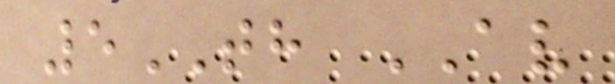5TH AV
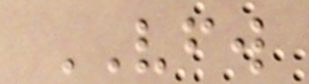VFW
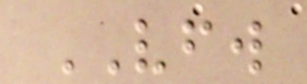VFW
